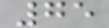75
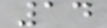14
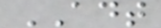ADT
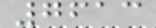7613
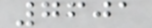7601
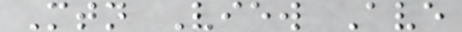Mtn View Ave
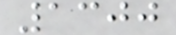1300
